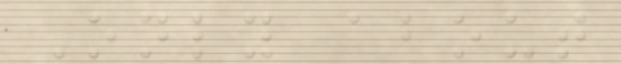Only about
